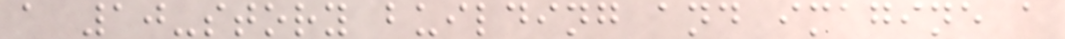a 10-story building and imagine a
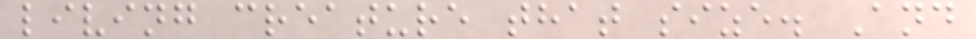living creature that size. And
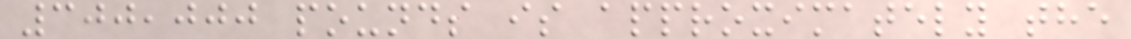300,000 pounds is approximately the
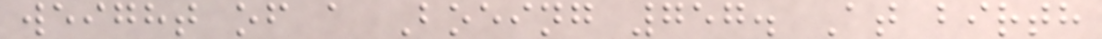weight of a Boeing 757. At birth
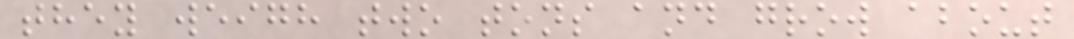they weigh two tons and grow about
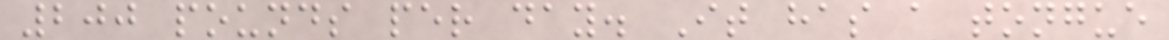200 pounds per day. It has a tongue
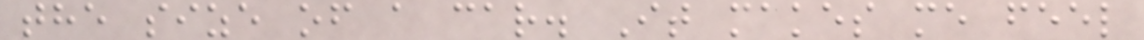the size of a car. It makes me feel
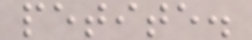petite.
